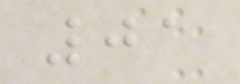01
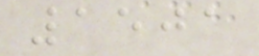1501
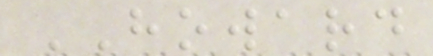HOWARD
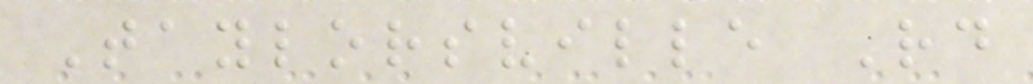Taylorsville Rd
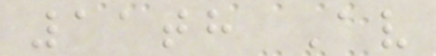11th Av
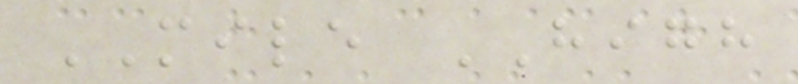MILE HIGH
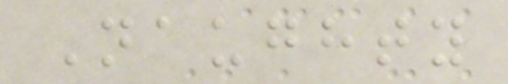Naughty
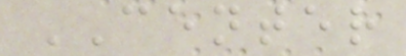CENTER
